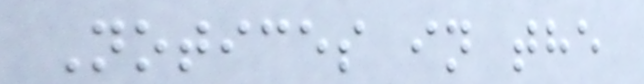Notices in the
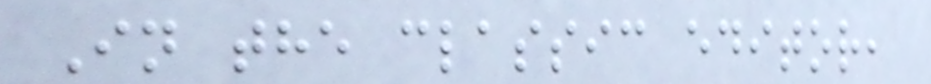In the classic editor,
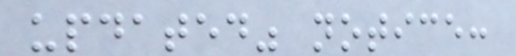updated" notice:
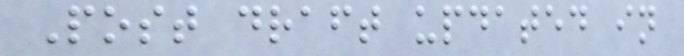Post draft updated in
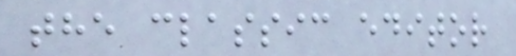the classic editor
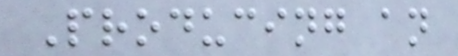Producing an
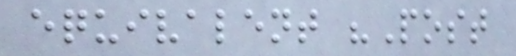equivalent "Post
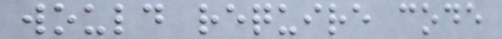would require code
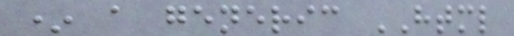* a generic HTML
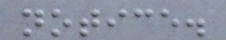notice.
